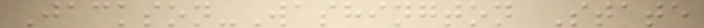Jackson-Washington State
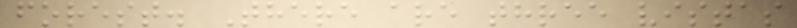forest. There are three vistas
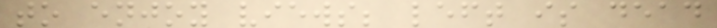to enjoy views; left is dead
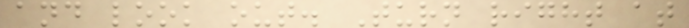and look out. Turn right at
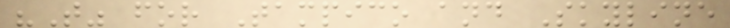"T" for Tampico and Skyline
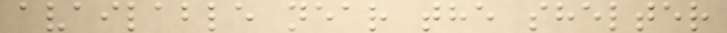available near the shelter
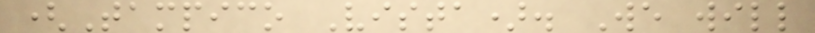(Tampico Vista). We will
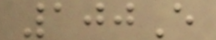100E
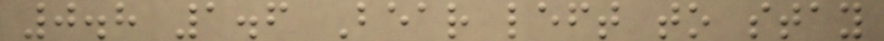0.8 1.6 Bear left to stay
